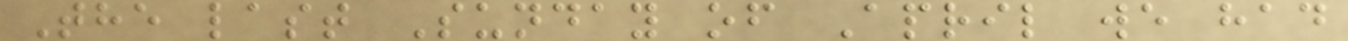The last Sunday of April we had
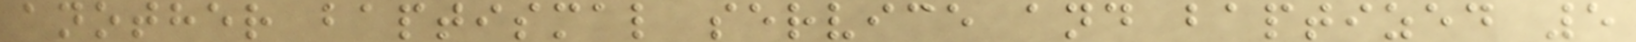another baptismal service and baptized 5
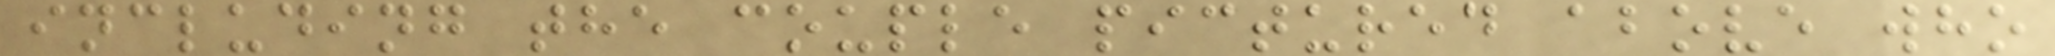including the couple pictured above who
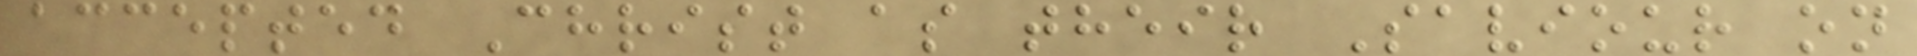accepted Christ as their Saviour on
